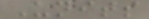Units
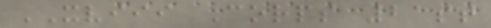XVIII Corps 21st
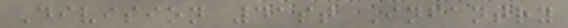Division 41st Infantry
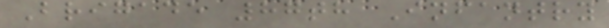Brigade 87th Infantry
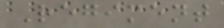Regiment
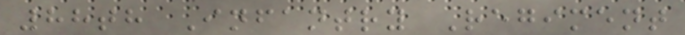88th Infantry Regiment
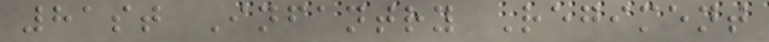81st Infantry Regiment
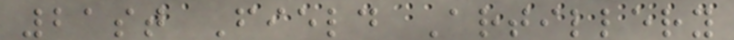21st Field Artillery
